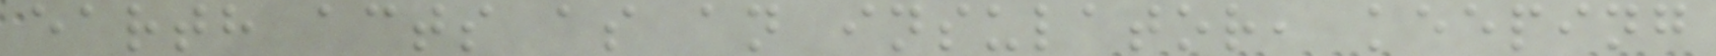earth acts as an insulator, keeping
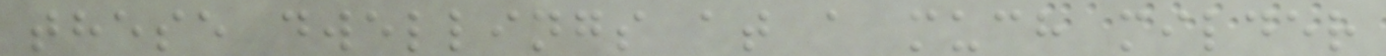these dwellings at a much milder
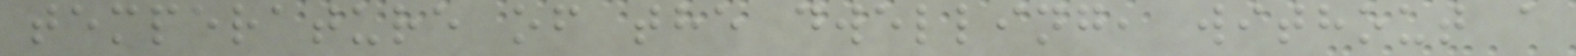temperature of the dwelling, without a
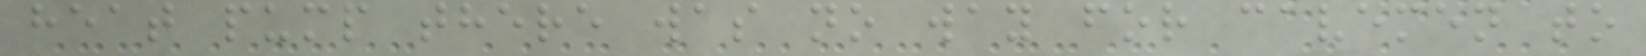heat pump there was no way for cavemen to
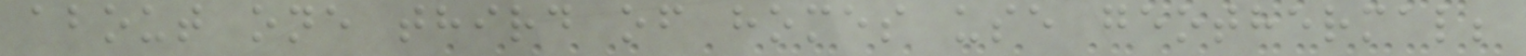about one third of homes use geothermal;
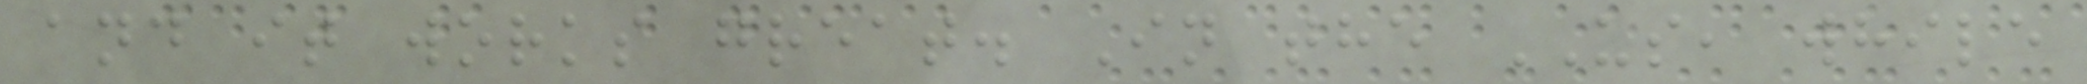and it works great. In the US, while
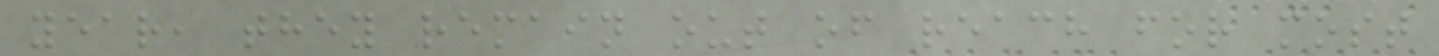year, they remain out of reach for most
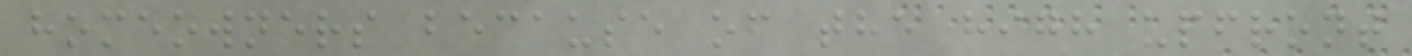homeowners because of the high upfront
